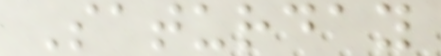Saturday
